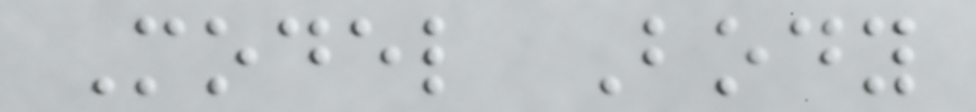Model Body
